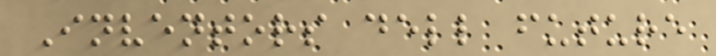Inventors dell future
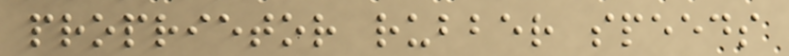proprietor rubber speeds
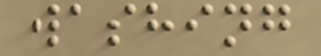washing
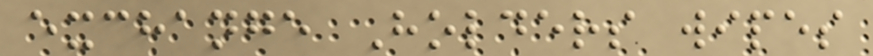exchange Holders wipes
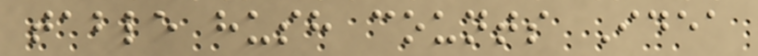table hush counts Idea
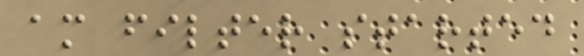am filter started
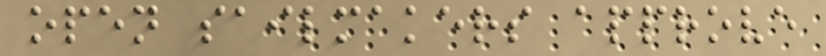open sailmakers approve
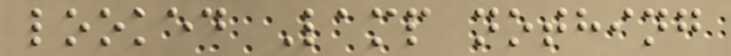looked Lamp nothing
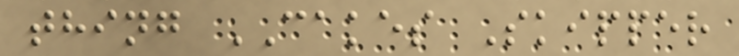thing CAKES Skipper
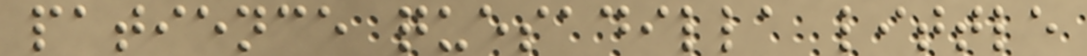patience quesadilla little
